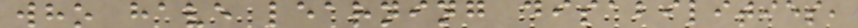who have learning disabilities,
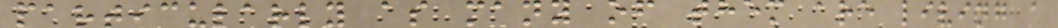particularly as many of them are living a
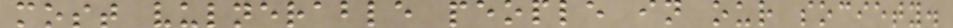most vulnerable people in our society.
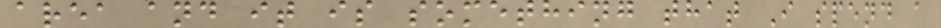area and it is something that I spend a
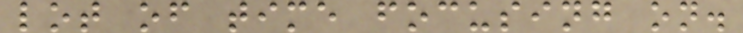lot of time focusing on.
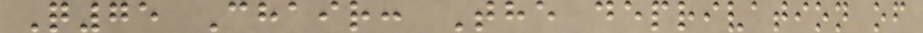Q75 Chair: The deprivation of
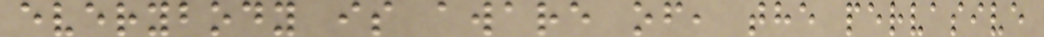everybody is aware of, the pervasive
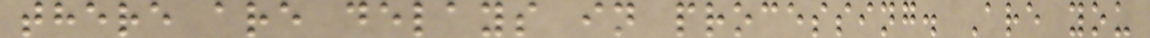there are delays in processing. Are you
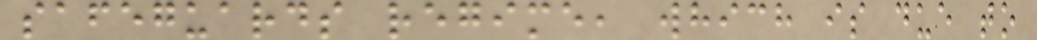safeguards regime, which is due to
